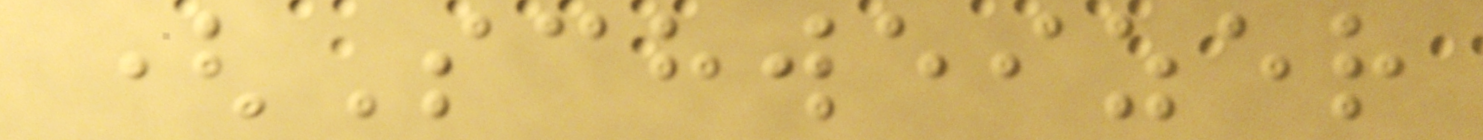(Schweizer
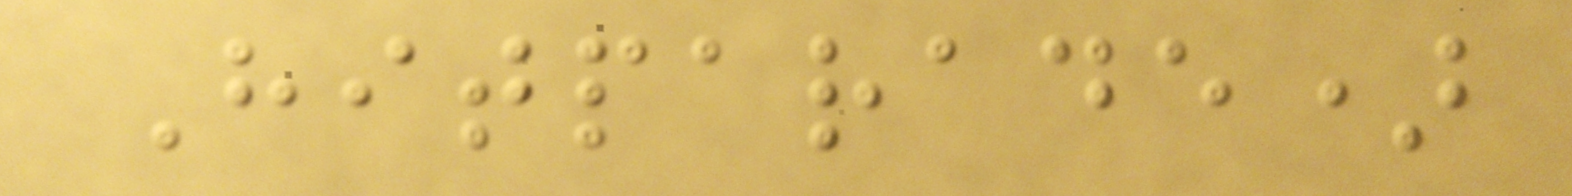Hitparade)
